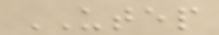UTEP
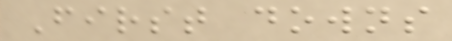First downs
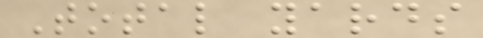Total yards
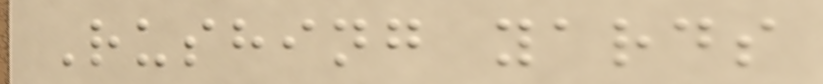Rushing yards
